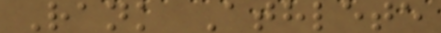Rank Athlete
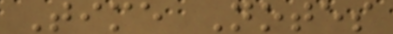Time Notes
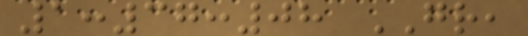1:37:08 GR,
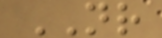NR
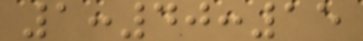1:40:15
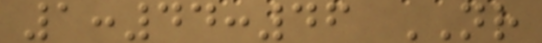1:44:46 NR
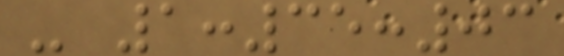- 1:35:03
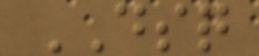DSQ
